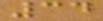34
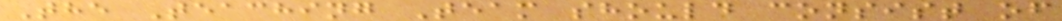The Teaching Team should consist of
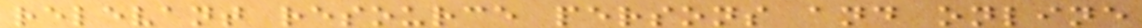relevant resource persons and online
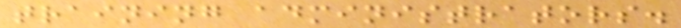training administrators.
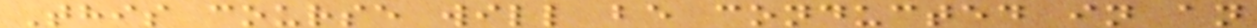This course will be conducted in an
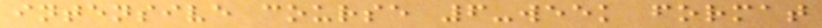intensive course 6-week format
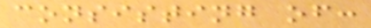consisting of:
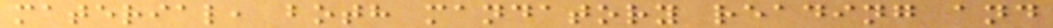material, both mandatory reading and
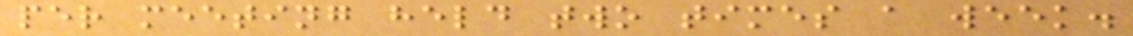per meeting held two times a week.
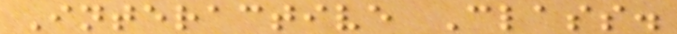Interactive Class.
